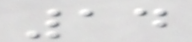14
